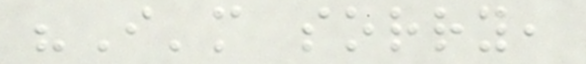"I'm sorry,
